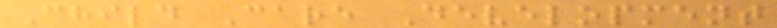Child Care Development
